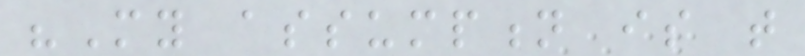"My assumption is that
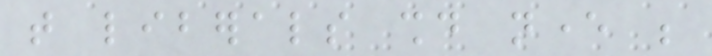that liberals should never be
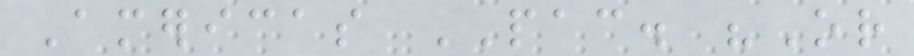Americas PAC. "Or
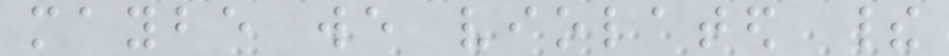maybe we violated their
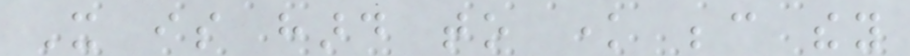It is hard to know because they
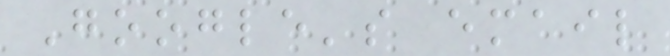Google's email
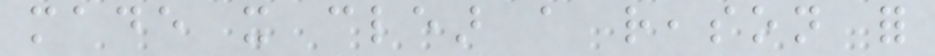made it clear a reason for
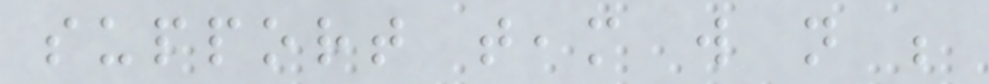support team will not be
